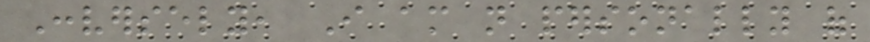Conversely, I am not personally of
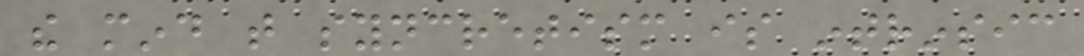the mind that syncretism is intrinsic
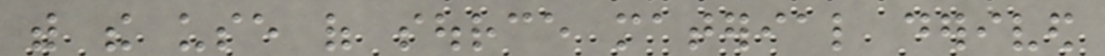with the use of source material derived
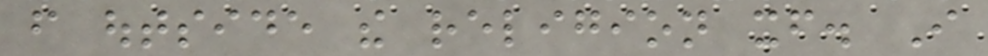from outside the religion itself. I
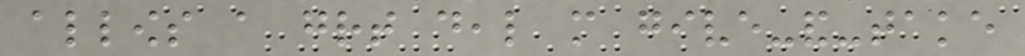allows a great deal more give-and-take
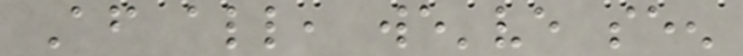After all, we've seen
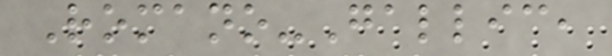Romano-Gallic,
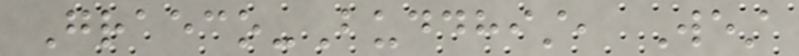Graeco-Buddhist, West
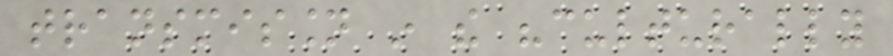transmission in the "culturally
